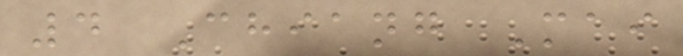4 Chiang Mai
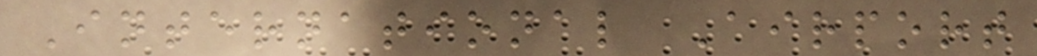International Airport
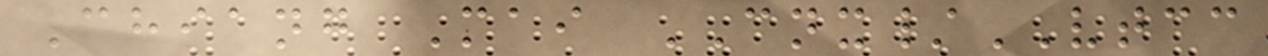Chiang Mai CNX/VTCC
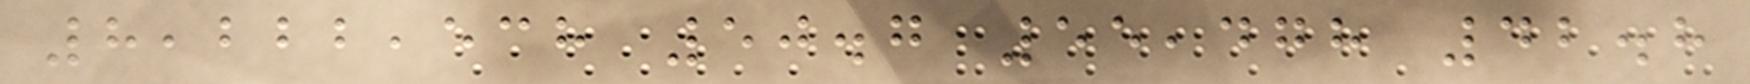8,222,538 50.7 55,478 42.8
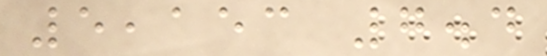5,153 7.4
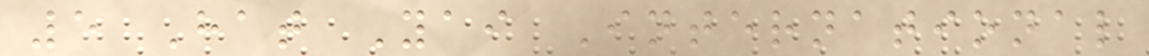5 Hat Yai International
